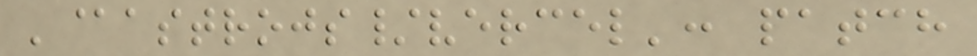'@astrojs/vercel': patch
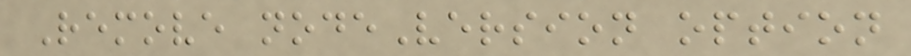Remove nodeVersion option
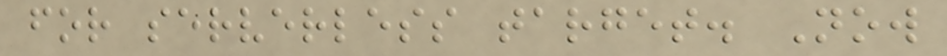for serverless target. Now
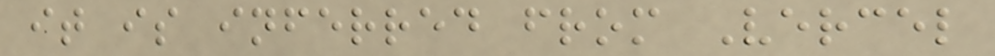it is inferred from Vercel
